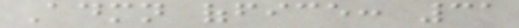Admn office: 31
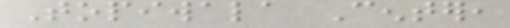Topiwala Center,
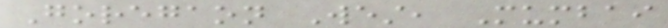Goregaon West, Mumbai
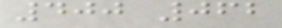400 062
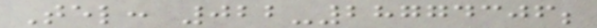Tel: 022-28774306;
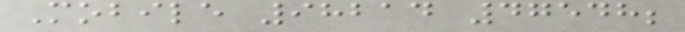Mobile 98214 47548;
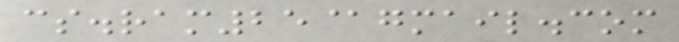cs.ram25@gmail.com
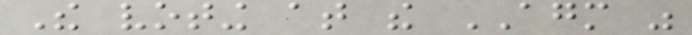The voting at the AGM was
